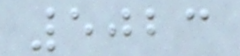5023
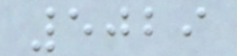5029
